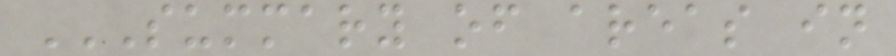SUMMARY OF AREAS IN
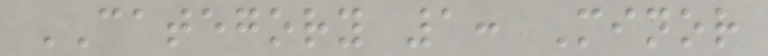CATEGORY 1: Minor
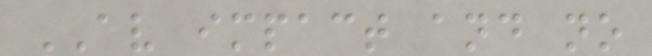AV impact and no
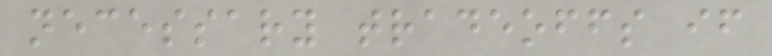necessary tradeoffs if
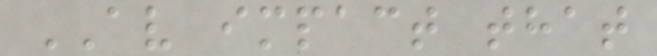AV impact that
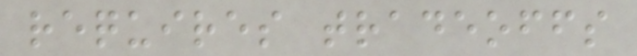requires tradeoffs
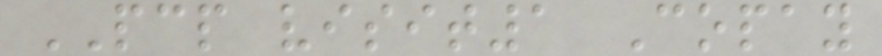PCP visit1 Copay
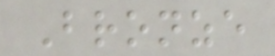Bronze
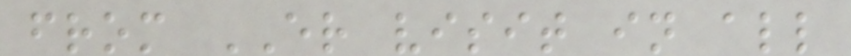from ER visit in all
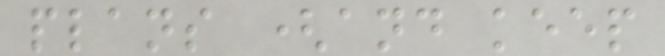plans (and keep
